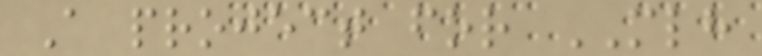A project for MLH
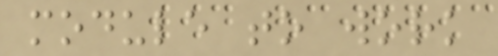module to work
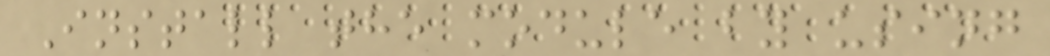Install the module by using
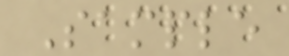Sample
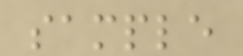sample
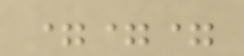===
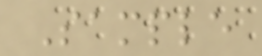Sample
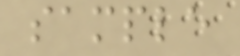sample
